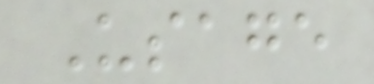Usage
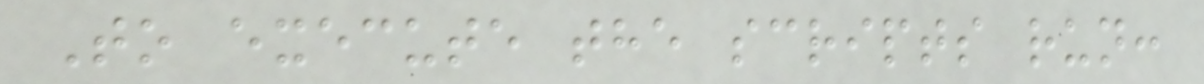To execute the scripts run:
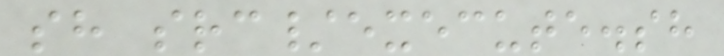sh src/execute.sh
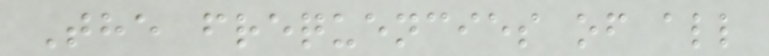The frequencies of all
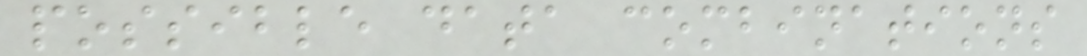possible data combinations
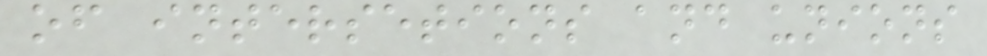of intersetions and unions
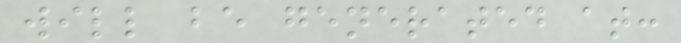will be generated at:
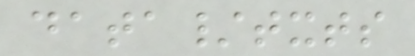data/txts
